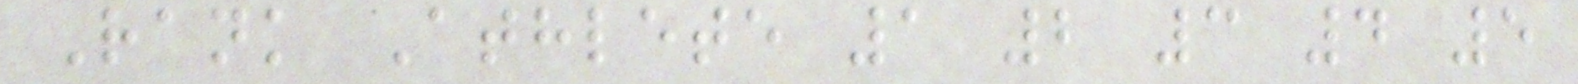Rank Athlete 1 2 3 4 5
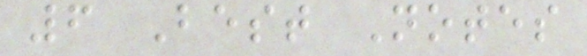6 Best Notes
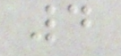4
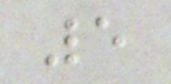5
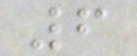6
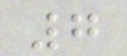7
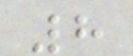8
